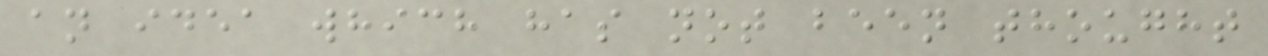an idea which has not been thought
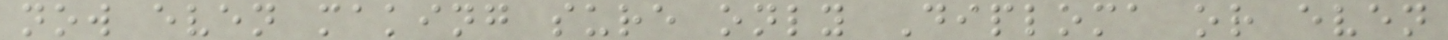now even making sure only Diploma or even
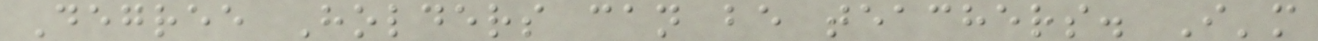Degree Holders can be teachers. I'm
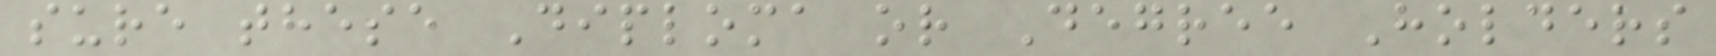sure these Diploma or Degree Holders
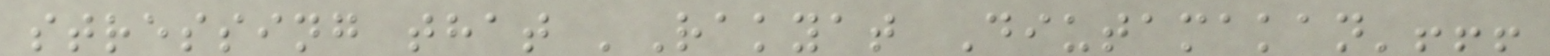stressing that 'Rakyat Diutamakan'!!!
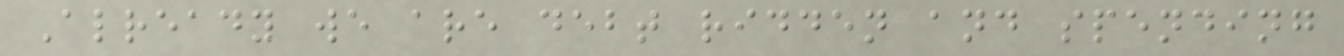Already we are debt ridden and spending
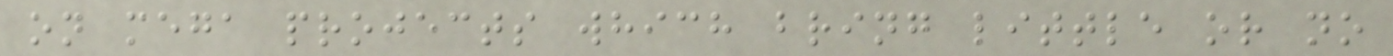on mega projects which bring little or no
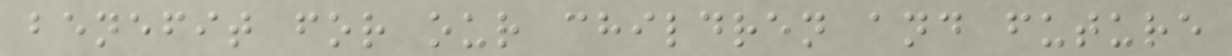benefit for our children and future
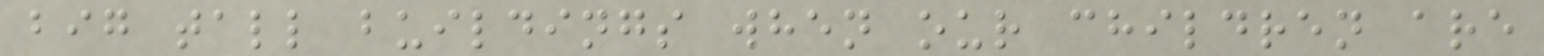big tall buildings when our children are
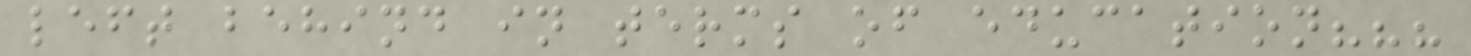left behind in terms of education???
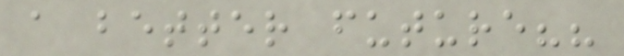a better future??
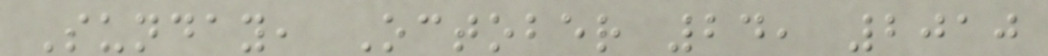Sunday, October 24, 2010
